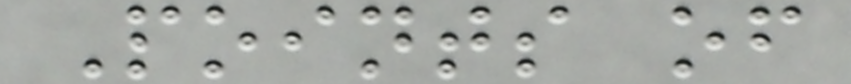Points of
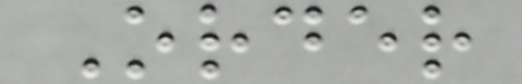Order
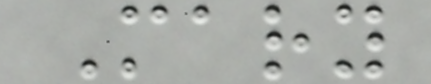Mary
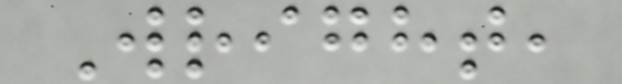Wright,
